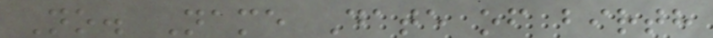No. Name Date of birth
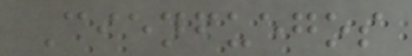Cienfuegos
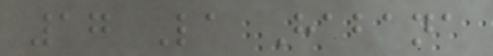17 La Habana
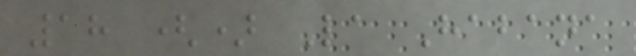18 () La Habana
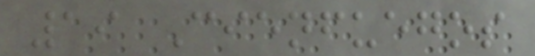19 Cienfuegos
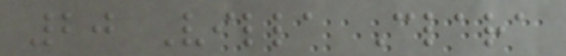20 Villa Clara
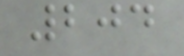204
